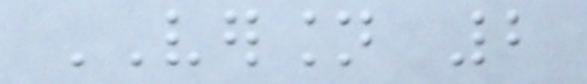VERSION 2
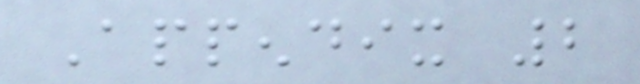Appendix 2
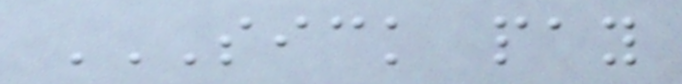SICK PAY
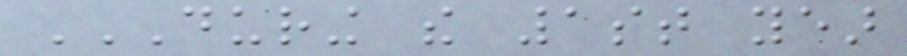DURING THE 1ST YEAR
